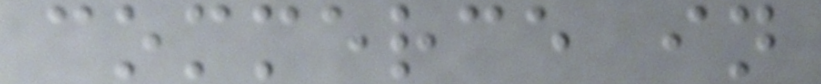commerce in
